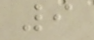9
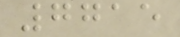7715
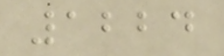1224
